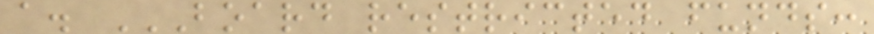a. BOARD RESTRICTED FUNDS:
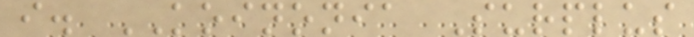i. KOINONIA Surplus
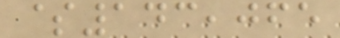$143,065
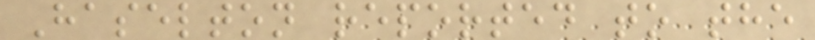Haselton reported to the
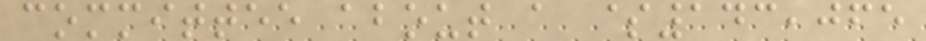committee about a $143,065
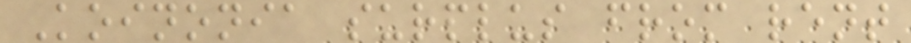Koinonia surplus from rent
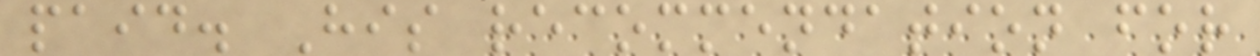paid. His recommendation for
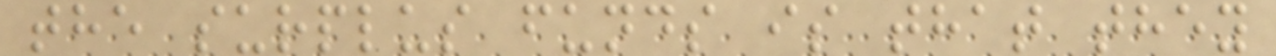the surplus funds is that they
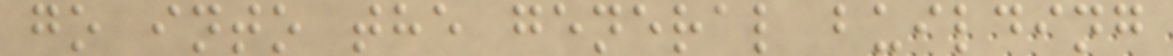go into the general building
